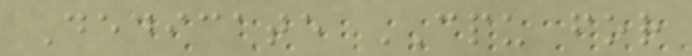Dedicate CPU for
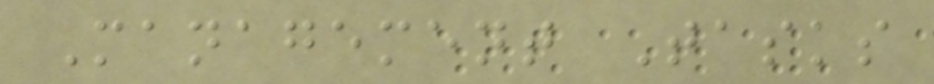Management Tasks
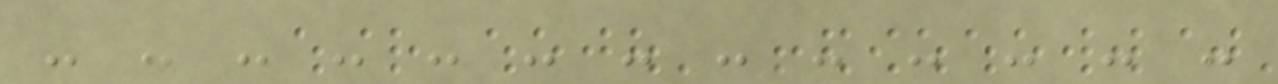- - - - - - - - - - - - -
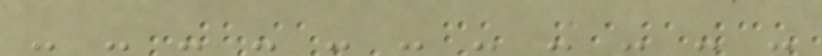- - - - - - - - - - -
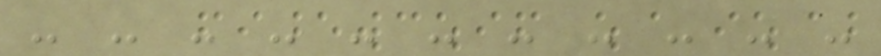- - - - - - - - - - -
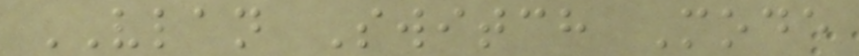VLAN Switch Mode
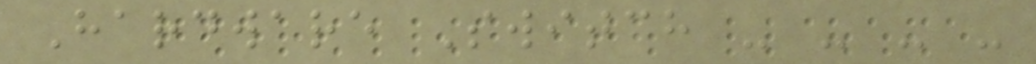Hardware Switch - - - -
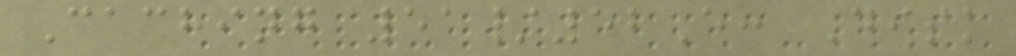Caching 51/52E: Disk
